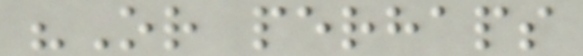"Or perhaps
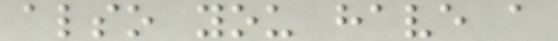also you have a
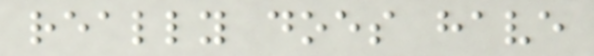really does have
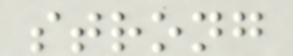strong
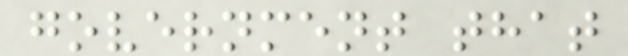government that
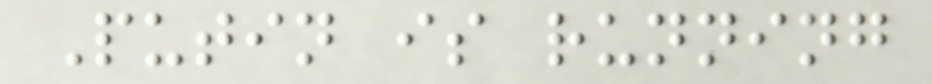Putin is running
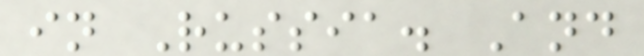in Russia. And
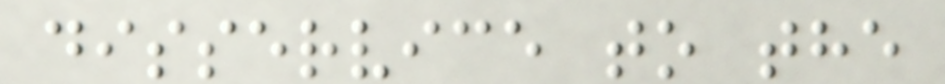disservice to the
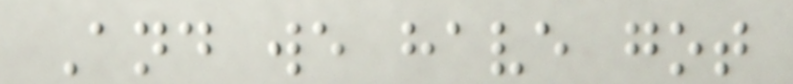And we have got
